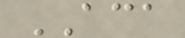ACA
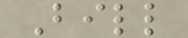Bill
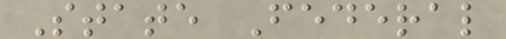State Federal
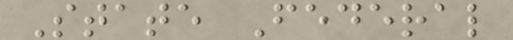State Federal
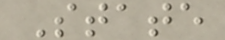State
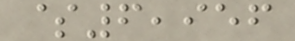$6,956
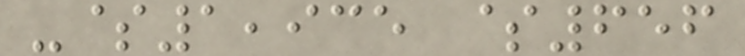-$1,935 $656
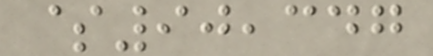$90,347
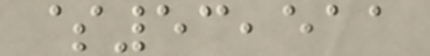$53,511
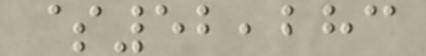$52,283
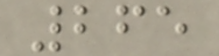265
